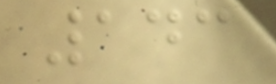143
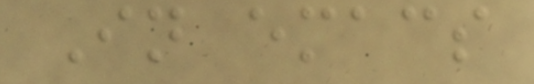In emacs
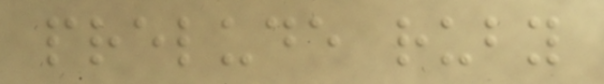prelude ruby
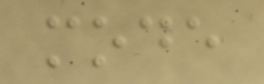mode
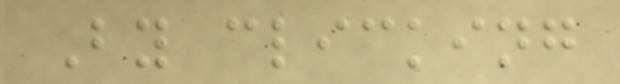By clicking
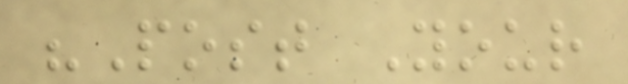"Post Your
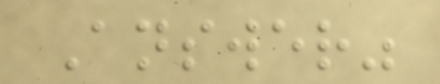Answer"
